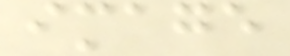image
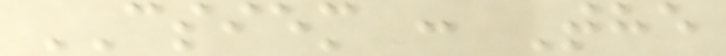CSIEM : The
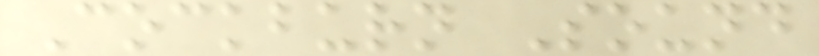Cockburn Sound
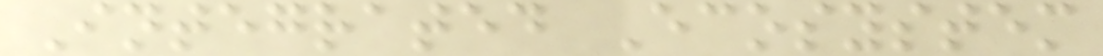Integrated Ecosystem
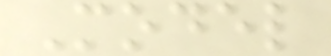Model
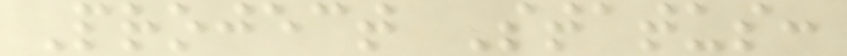Project Status:
